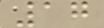17
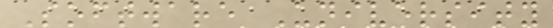Software University
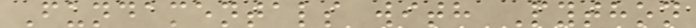Fundamentals with Python
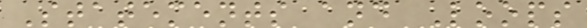Statements and Loops
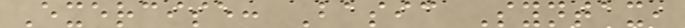Exercise: Basic Syntax,
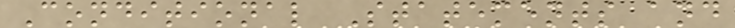Conditional Statements and
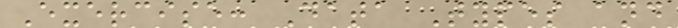Exercise: Data Types and
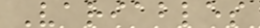Variables
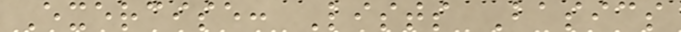Exercise: Lists Basics
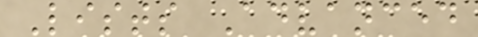Lists Advanced
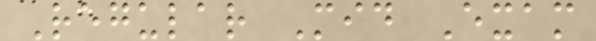Regular Mid Exam
